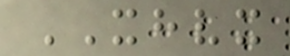XHVX
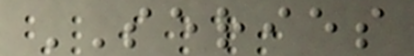SERIES
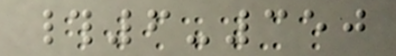#6-350
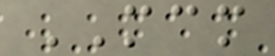MCM
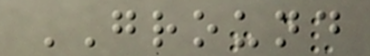GROUND
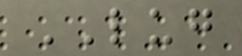LUG
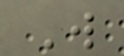W
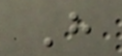H
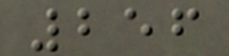256
